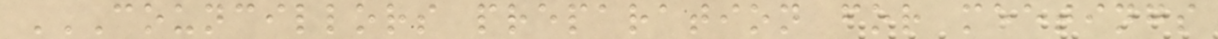COUNCILLORS PREPARATION FOR MEETINGS
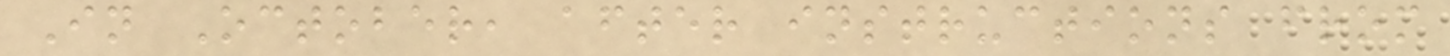In October, after instructions from
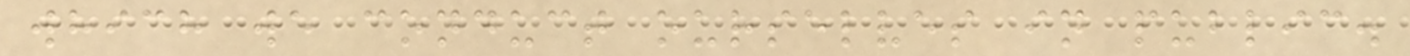which we conduct ourselves in public.
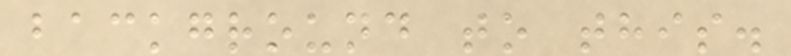background to this.
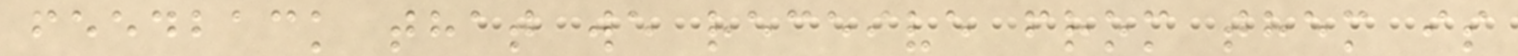feedback that we receive from them is
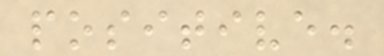positive.
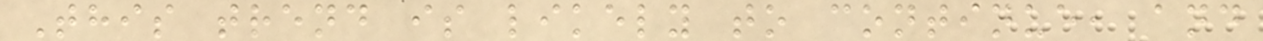This trend is likely to continue, and
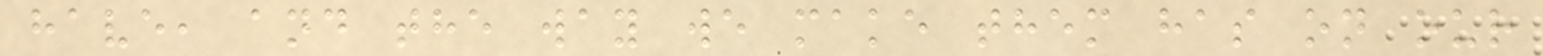have, and the way we make them has on our
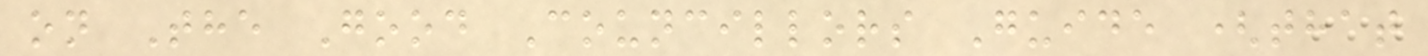on The Good Councillors Guide (that
